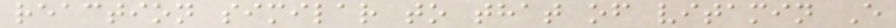reaction similar to that of vitamin E
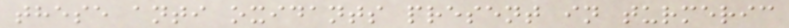these anti oxidants present in turmeric
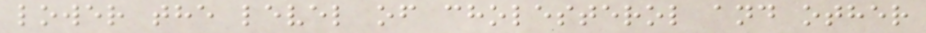lower the level of cholesterol and other
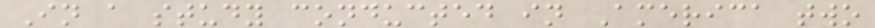In a study conducted in America two
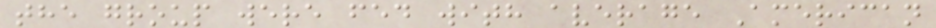the group were fed with average American
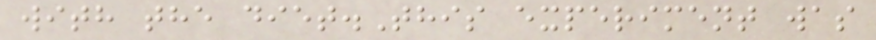with the diet.This experiment was
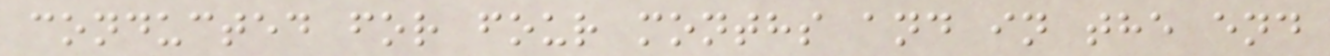conducted for four months and in the end
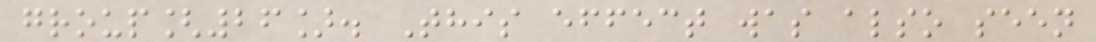group[26]. This effect was also seen
